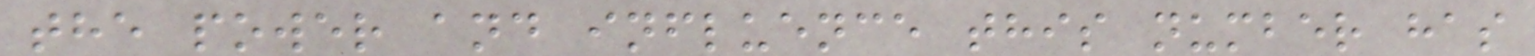the power and influence this number has
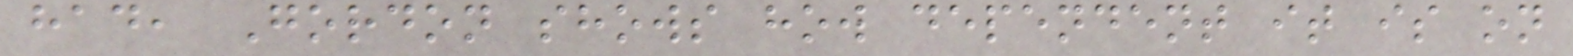had, Gordon shows how dependent it is on
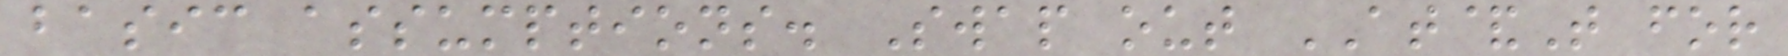basic assumptions. Swap out AT&T for
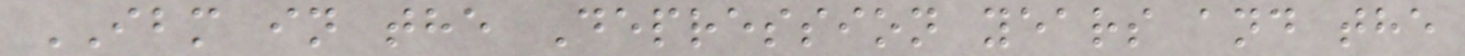IBM in the Depression years and the
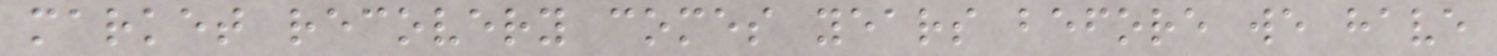market recovery comes years before we have
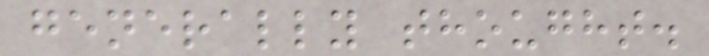generally thought.
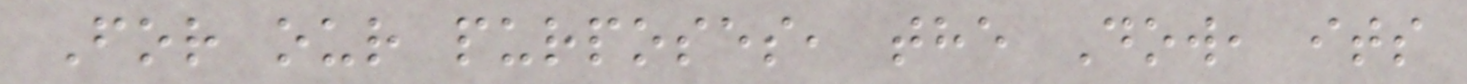For our purposes, the Dow, its
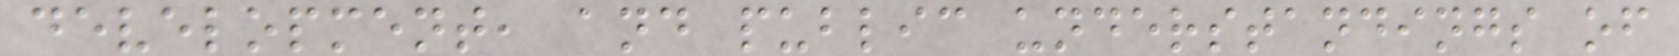development, and public understandings of
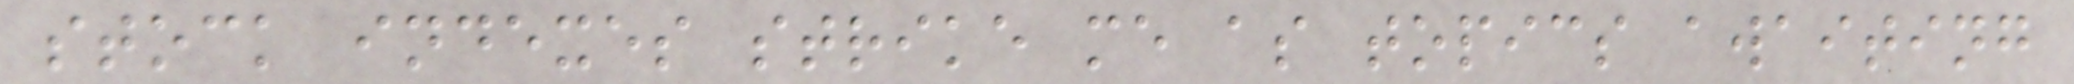stock indexes strike me as topics awaiting
